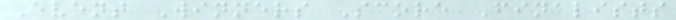Event Winners Score Finalists
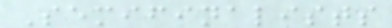Semifinalists
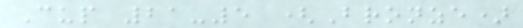Cup 21-5 (Bronze)
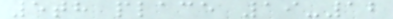5th place 19-12
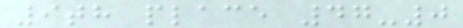9th place 47-0
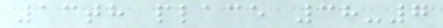13th place 38-7
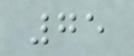75
